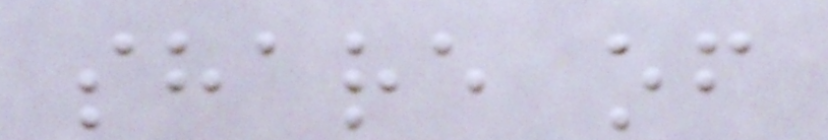share of
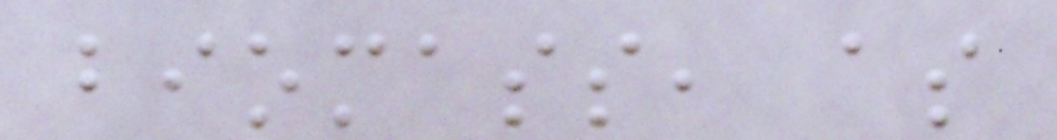biomass, as
